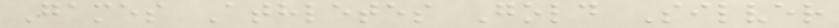Games Athletes Gold Silver
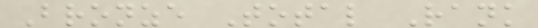Bronze Total Rank
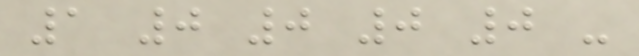1 0 0 0 0 -
